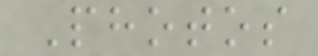Photos
